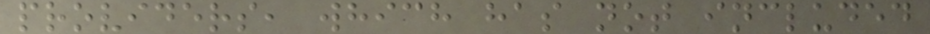providers, which has not included
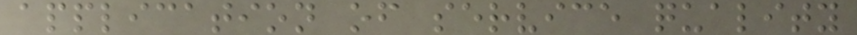application of service quality
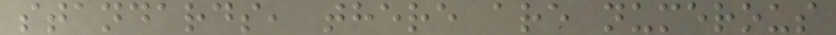standards, there are numerous
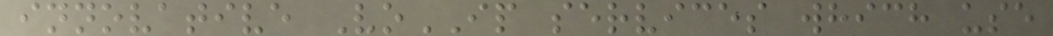innovative VoIP services which use
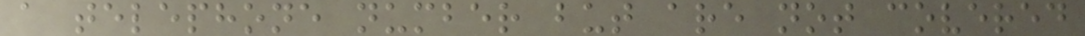a telephone number but are not covered
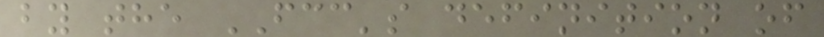by the FCC's definition of
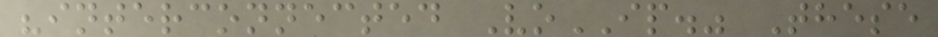"interconnected VoIP." These
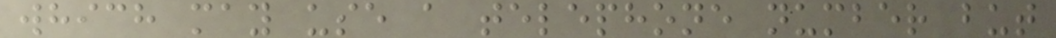which may use a telephone number but
